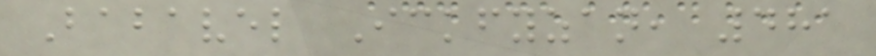Babavel Ickfyzan, 481
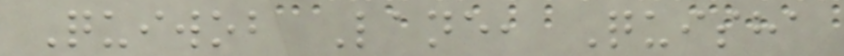Quiwob Lane, Quisha
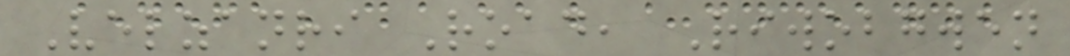Velzanri Road, Riwobgwen
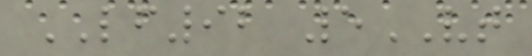LF92 5VT
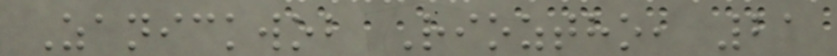Zanickwob Rioztho, 21
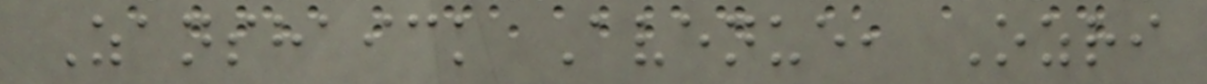Zanshaick Avenue, Ozri
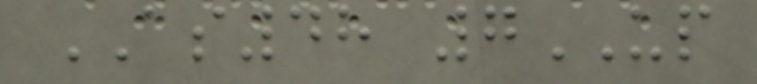AS48 7UP
